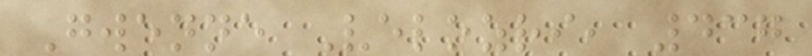Gwenne Velozri, 437
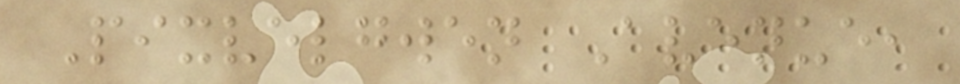Pixvelgwen Avenue,
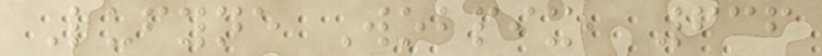Lufyne Wobpix, 636
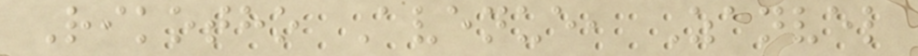Rikotho Avenue, Zanvel
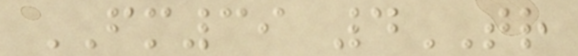FM39 4TR
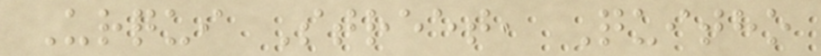Urqui Street, Quitho
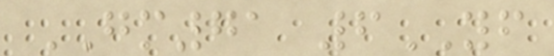GM71 6YF
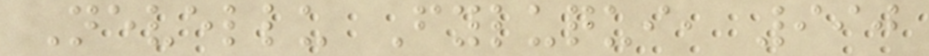Nevellu Fyluqui, 990
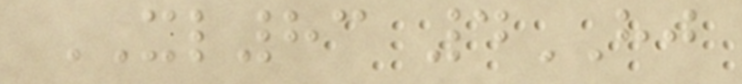XL83 4HJ
